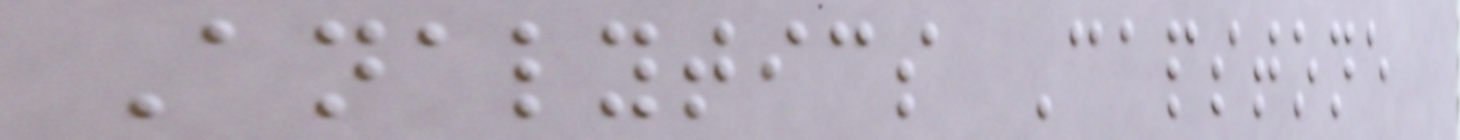Analytics Capstone
